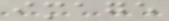image
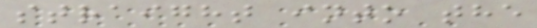straight into the
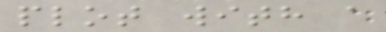plot with a
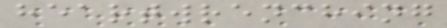heartwrenching
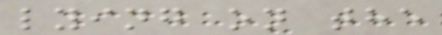lying on the
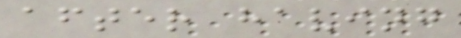after having
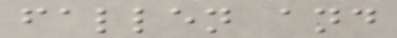fallen and
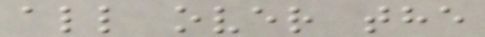all over the
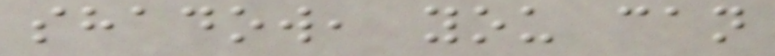shadow, you can
